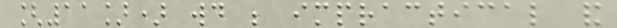[11]) would be impractical and
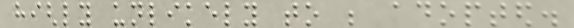highly unlikely to be adopted.
